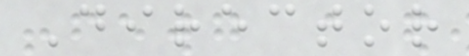Director
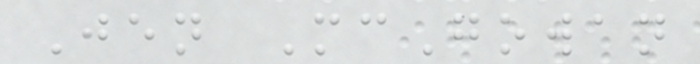Jen McGowan
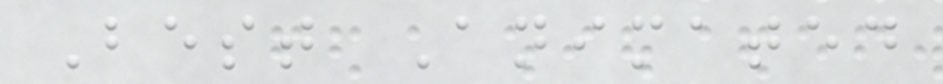Best Animated
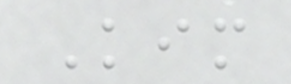Kim
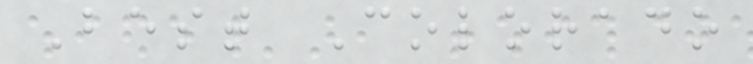Best Colorado
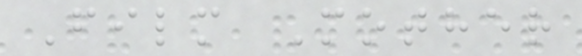Film Mother
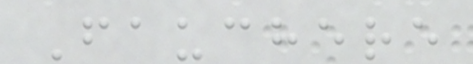Fauchere
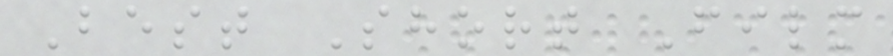Best Short Film
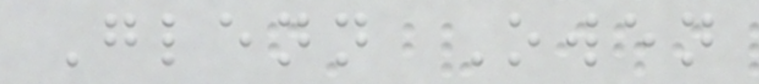Glenn Owen
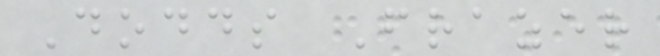Dodds Frazer
